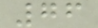76
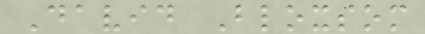David Bloxsom
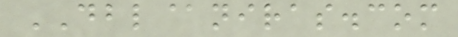DBL@niras.com
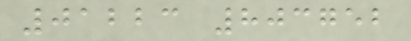01223 803752
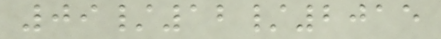09/12/2015
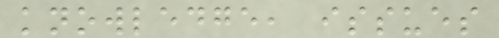knowledge, issues
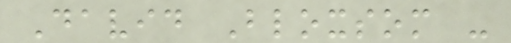David Bloxsom -
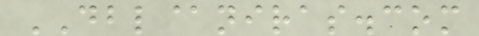DBL@niras.com
